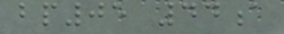bp05 44a
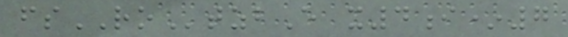fsROtzbE x4i*7
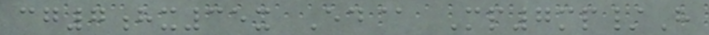cg7hx35x Ed@ Mp7mp/H
